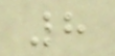8
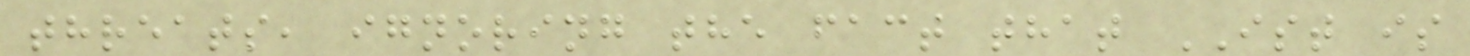threats, ignoring the fact that IST is
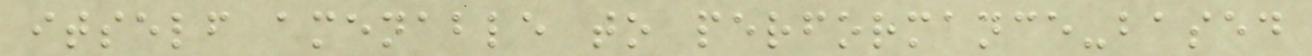itself amenable to performance-based
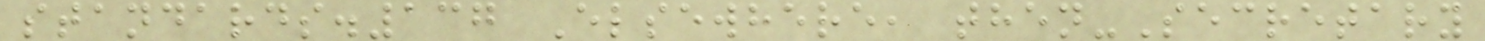standards.137 Elsewhere, then-Secretary
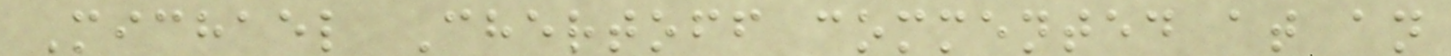Michael Chertoff commented at an
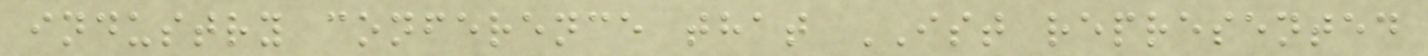industry conference that IST represented
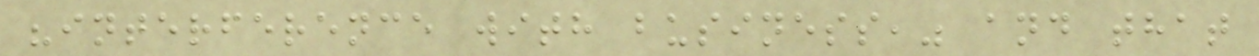"interference with business," and that
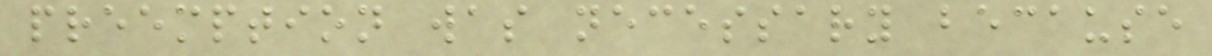preemption was necessary because
